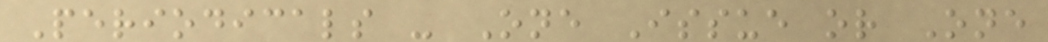Periodicals - One Issue or One
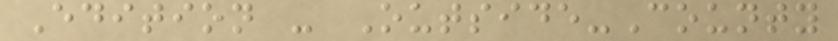Edition - Outside-County
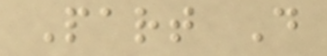Part D
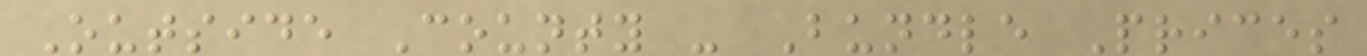Outside County - Bundle Prices
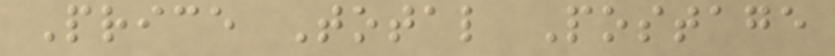Price Total Postage
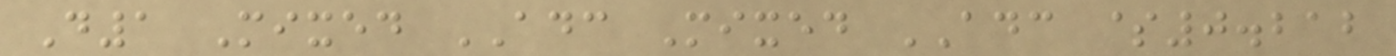D1 Mixed ADC Mixed ADC $0.212
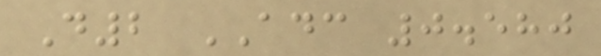D2 ADC 0.580
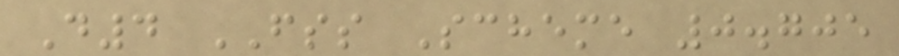D4 FSS Scheme 0.705
